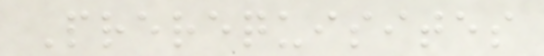Prerequisites
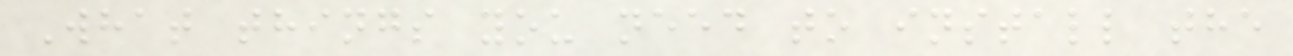What things you need to install the
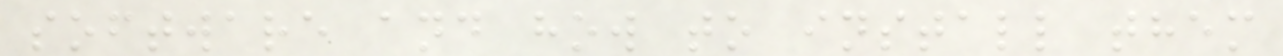software and how to install them
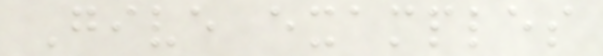Give examples
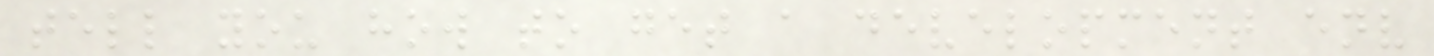tell you how to get a development env
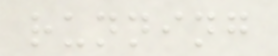running
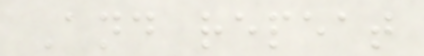And repeat
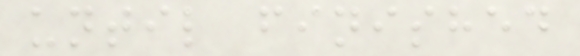until finished
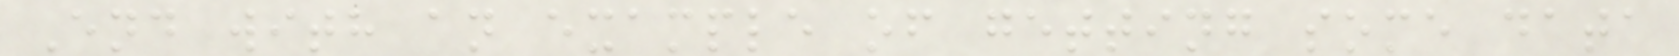End with an example of getting some data
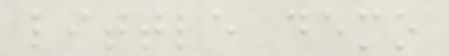little demo
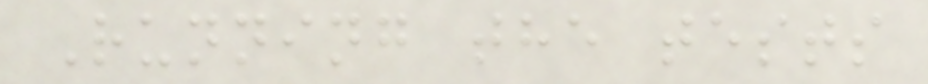Running the tests
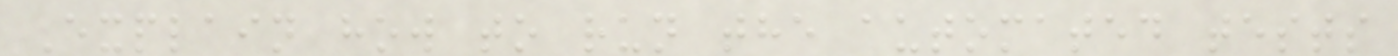Explain how to run the automated tests
